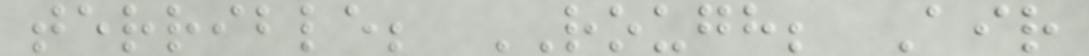terrible; ROUGH; Air
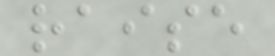raise
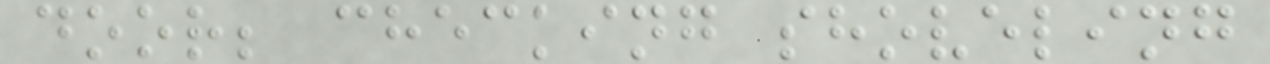door; checking shoveling
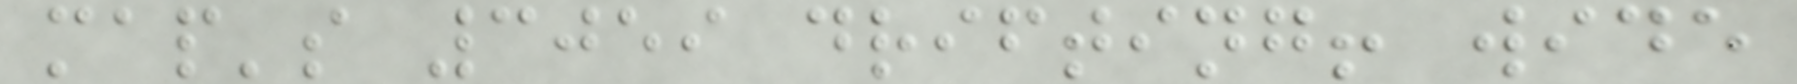map's 3059 drifting! wide
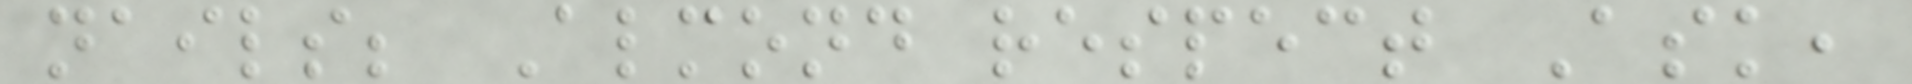nails; Almond respect Ask,
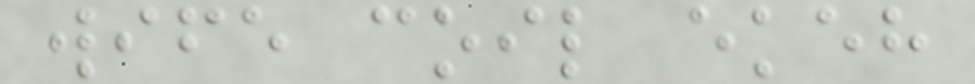wife coil ekeh
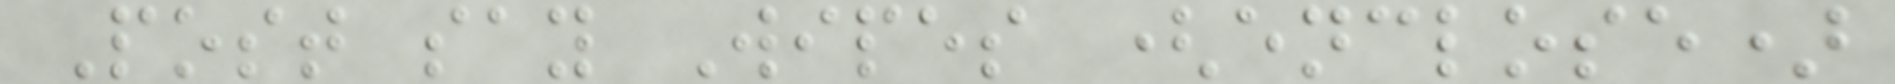Post say Wipes (enclose)
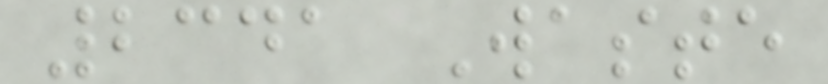2341 Waste
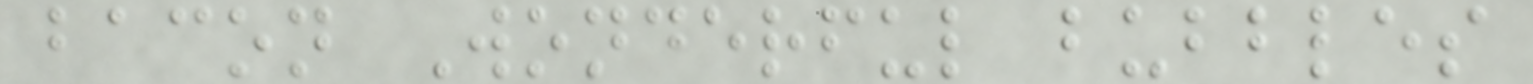bacon Wonderful bubbles
